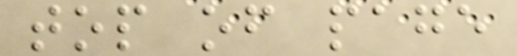top of page
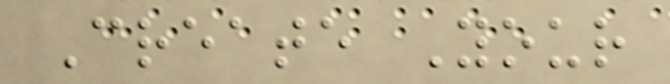Create Your
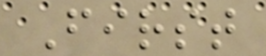First
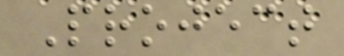Project
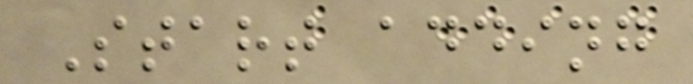Start adding
